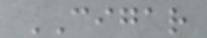CIGAR
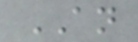AN
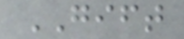GIFT
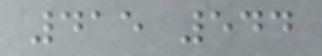415 544
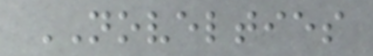NOVELTIES
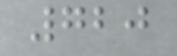720
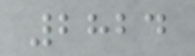2824
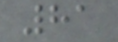81
